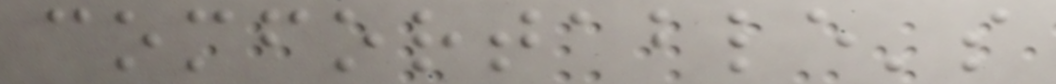comfortable's
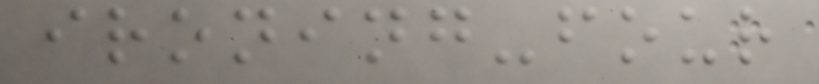ironing-four
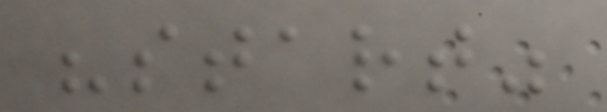"start"
